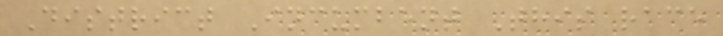District Incumbent This race
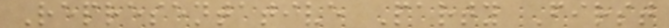Representative Party First
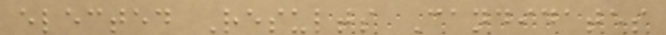elected Results Candidates
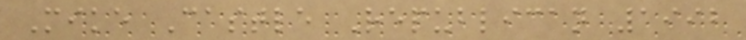Mike Castle Republican 1992
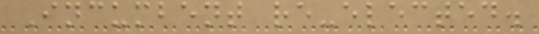Incumbent re-elected.
